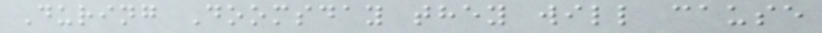During Doomsday they will cause
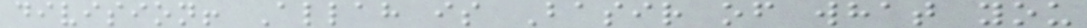division! Allah is Basir of what you
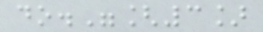do."[3]
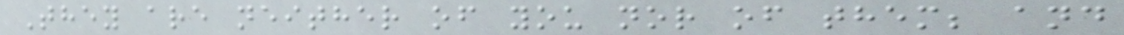They are neither of you nor of them; and
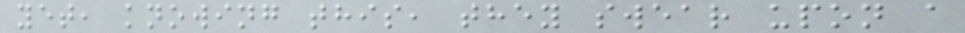yet, knowing this, they swear upon a
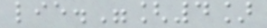lie."[4]
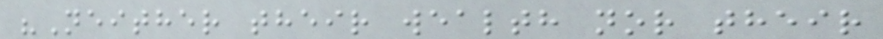"Neither their wealth nor their
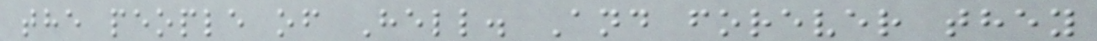the people of Hell. And forever they
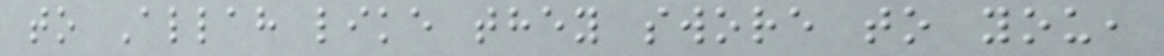to Allah like they swore to you,
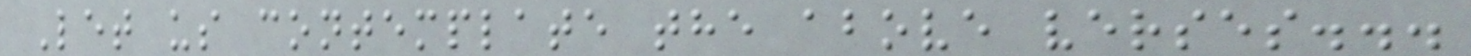Let us contemplate the above verses...
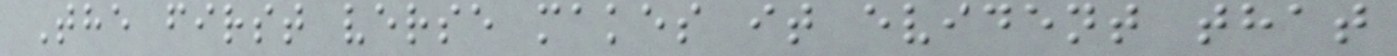The first verse makes it evident that
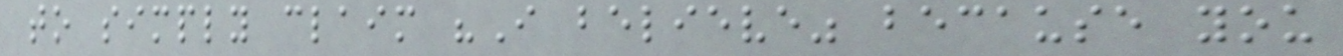to simply claim "I believe" because you
